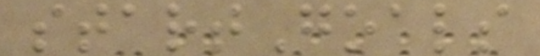startGoals
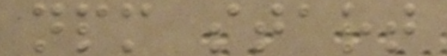npm start
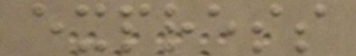express
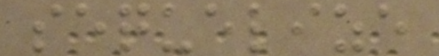sequelize
